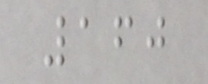160
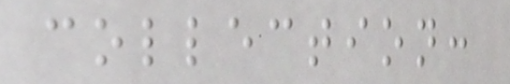collection:
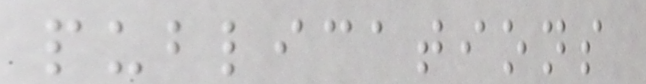publications
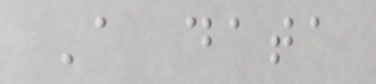A data
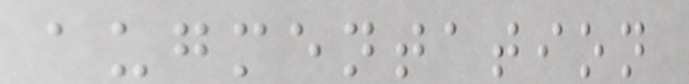augmentation
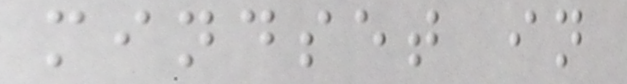mindset in
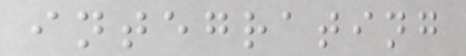integrating
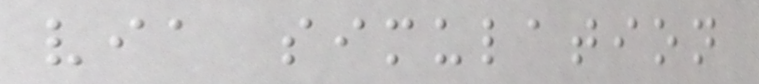via simulation
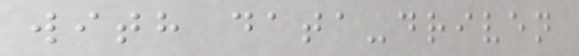with data-driven
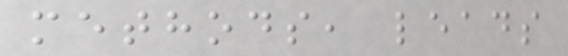methods, leads
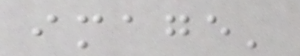image'
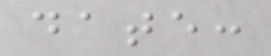date:
